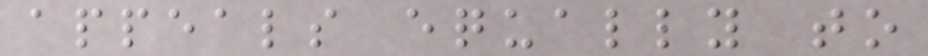appeals equally to
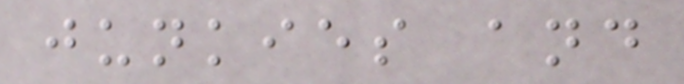junkies and
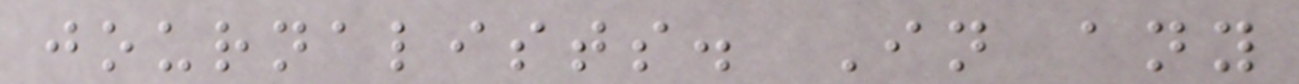journalists. In any
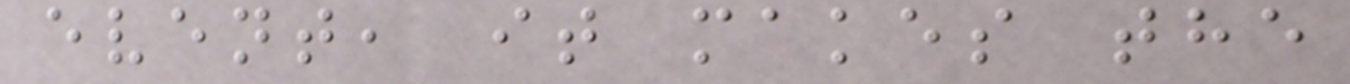event, it makes the
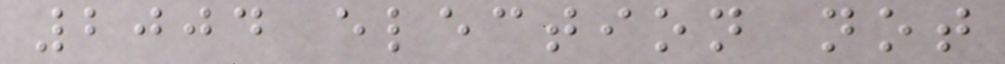2004 election not
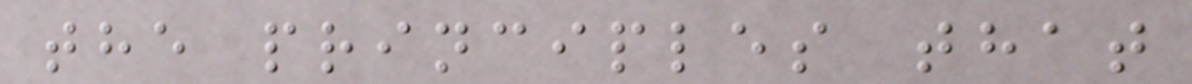the principles that
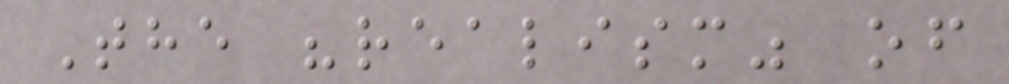The "realism" of
